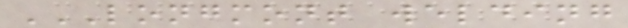LONGMONT WELDING
